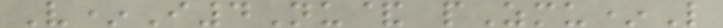V*I4Nu& pZmu*L
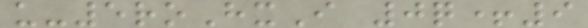u-5roHxI 0q+9
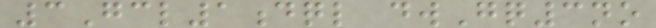3Gcl1dql dwGq3no
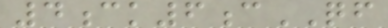4ck6cQF
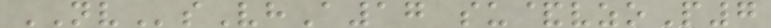NVsVhA17 su&vzoP7
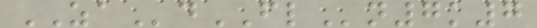ZAdFLn7k7
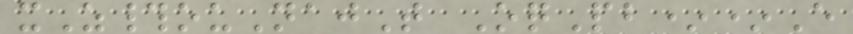xZ#ouNajT OqPb**E
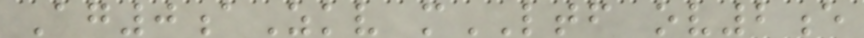Ag0aZkv mLTF ov2e
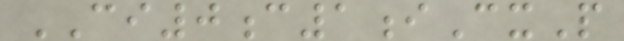CI0c1iCxP
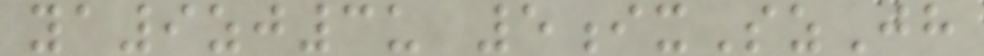ya9zj3u 5ixSzJh
